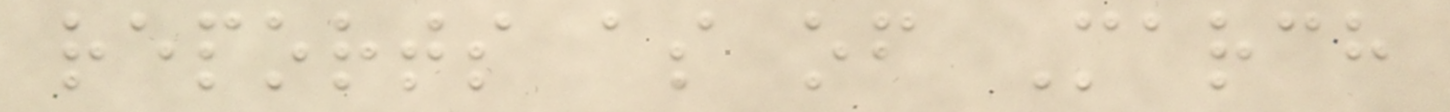reports as of March
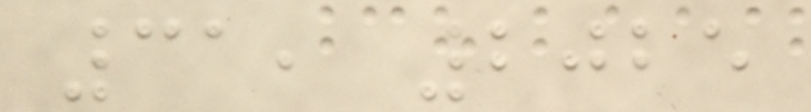31, 2025
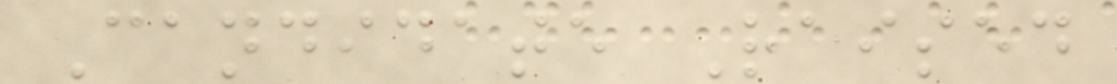Candidate Raised
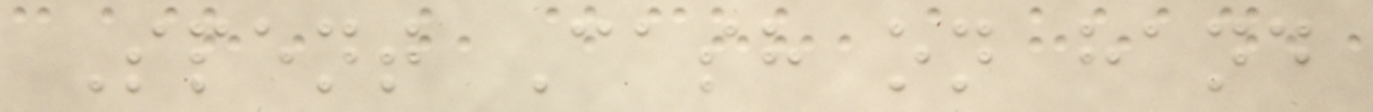Spent Cash on hand
